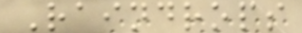Raindrops
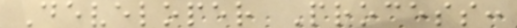Developer Process:
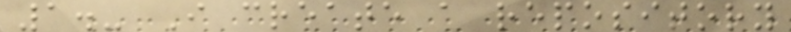1.- I create a repository
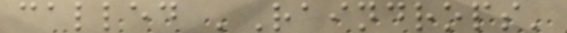called 'Raindrops'
